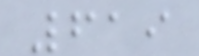619
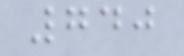740
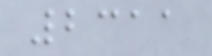2311
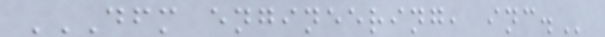DFM ENGINEERING, INC.
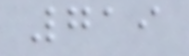719
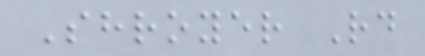Shroyer Rd
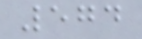574
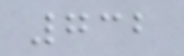732
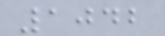1042
